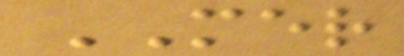MER
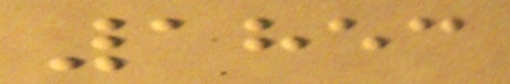1853
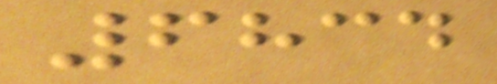6834
